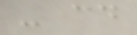- cd
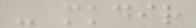- mkdir
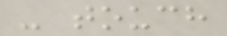- touch
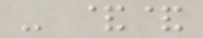- &&
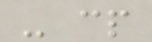- cp
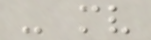- mv
